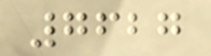7627
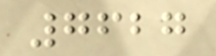7627
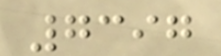7397
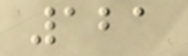121
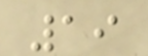19
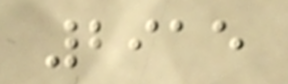2915
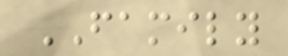FAMILY
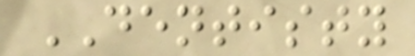DENTISTY
